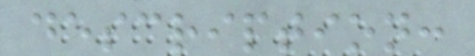description:
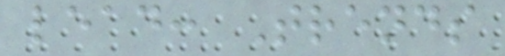lead: Trends
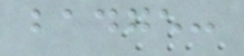badge:
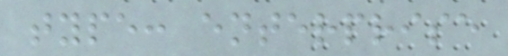type: enterprise
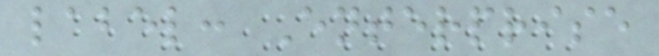label: Enterprise
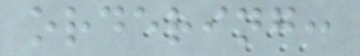ordering:
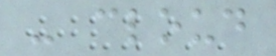- cloud
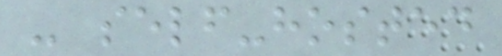- self-hosted
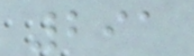291
